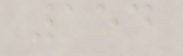154
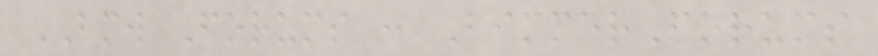BMW Forums : BimmerForums
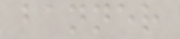banner
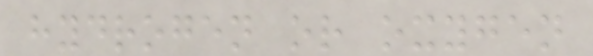hydrogen or oxygen
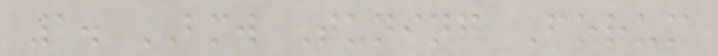1. BMW Tuning Forum
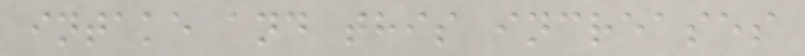intake and this increases
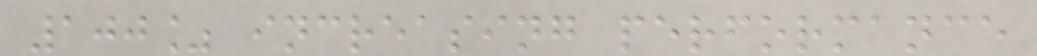100% increasing performance
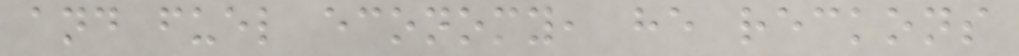and fuel economy, he reckons
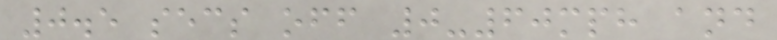0.5 secs off 0-60mph and
